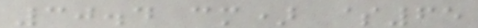30.4 cm) $65
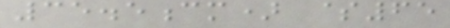35.5cm) $65
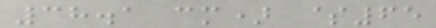38.1 cm) $65
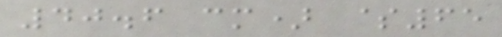40.6 cm) $65
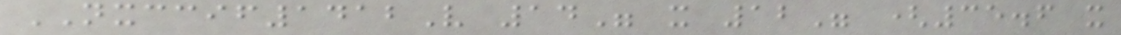NXCCIF1412V 14" x 12" (35.6 x
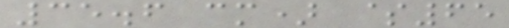35.6 cm) $65
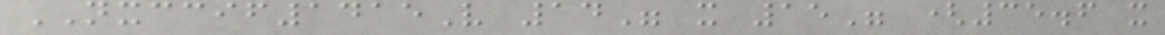NXCCIF1415V 14" x 15" (35.6 x
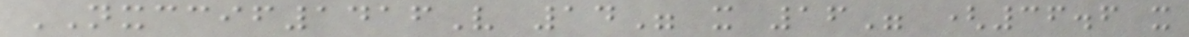NXCCIF1416V 14" x 16" (36.6 x
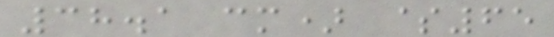38.1 cm) $65
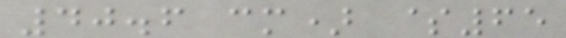40.6 cm) $65
